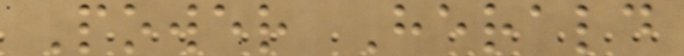Power Herald
